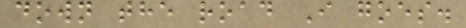down the road I goes.
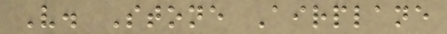V. Stone Airplane
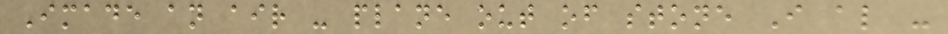Imade an air - plane out of stone I al -
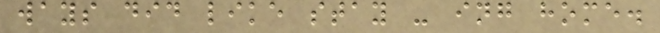ways did like stay - ing home.
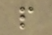p
